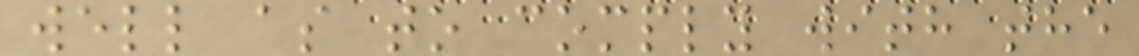well as to comply with the
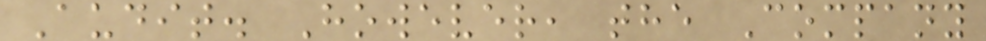Audit. However, the Company
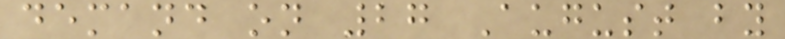demand on 27 August by
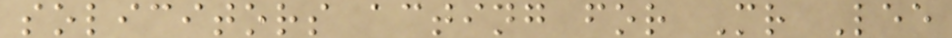solicitors acting for Mr Lee
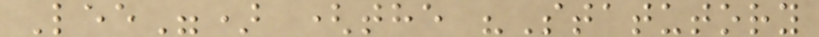Lee") (the "Statutory
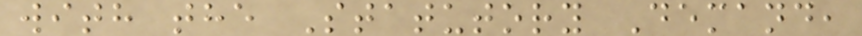with the Statutory Demand,
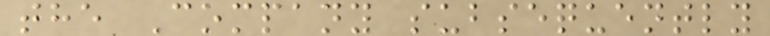the Company subsequently
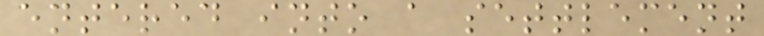entered into a settlement
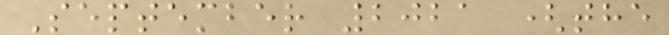September 2021 (the
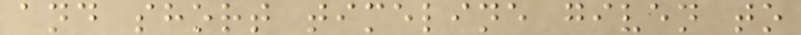and short timeline given to
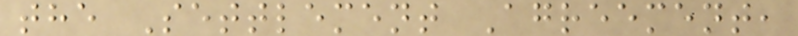the Settlement Agreement,
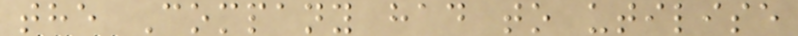the Company had to utilise
